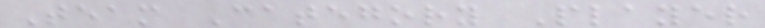Team Category Player
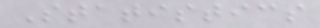Statistics
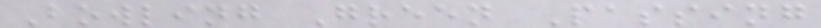Bowling Green Passing
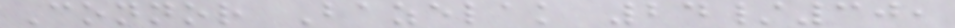Connor Bazelak 24/30,
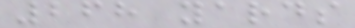268 yards
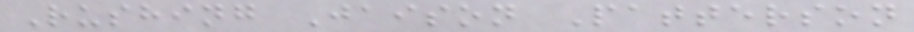Rushing Jaison Patterson
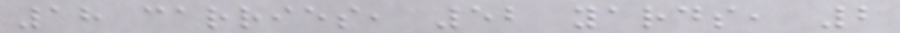18 carries, 52 yards, 2
